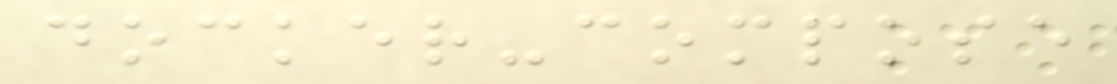docker-compose
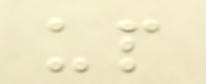up
